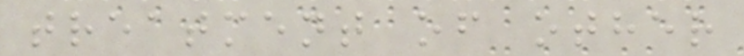treatment of other
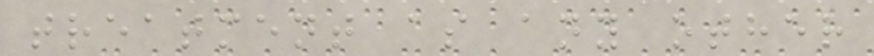treatment as any other
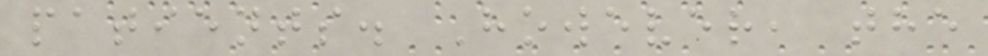patients. However, the
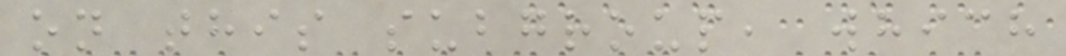on this subgroup, which
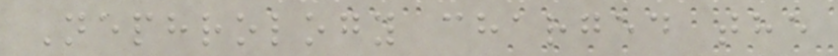Nephrology charged the
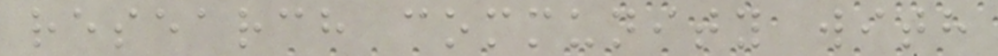research community with
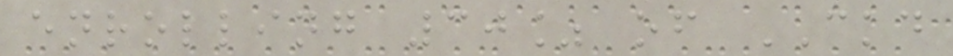enrolling 30% of CKD
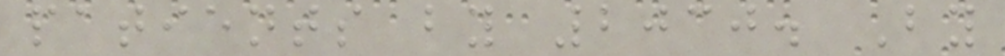patients by 2030. By
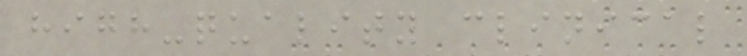high-quality clinical
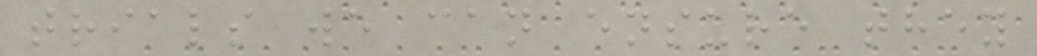trials we can ensure they
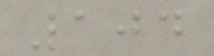104
